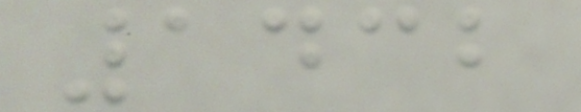1432
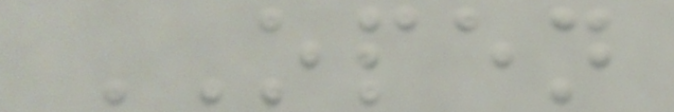OPEN
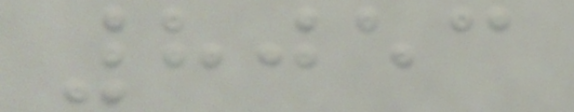8053
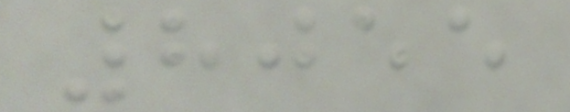8055
